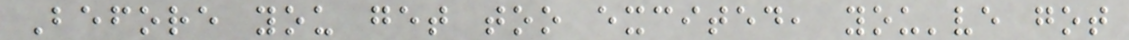Before you get too excited, you've got
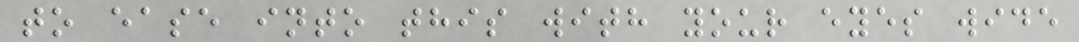to ease into this with your eyes wide
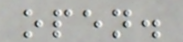open.
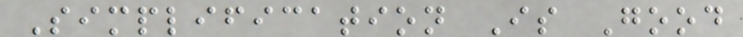Simplification Is Good
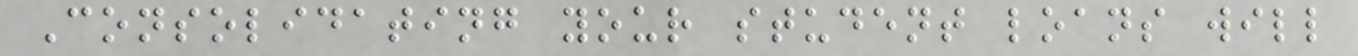Consolidating your student loans will
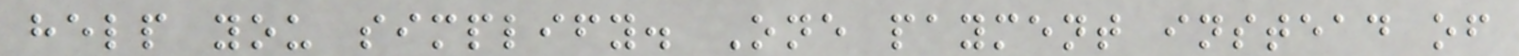help you simplify. One payment instead of
